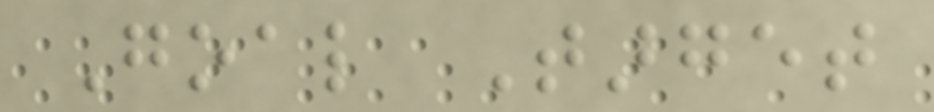Goal Target
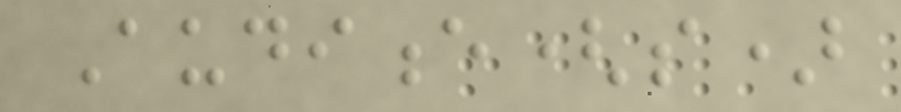Audience(s)
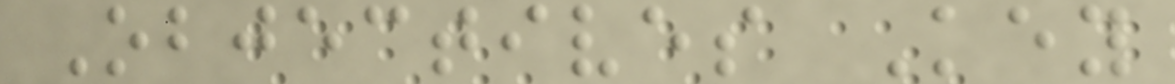Objectives Key
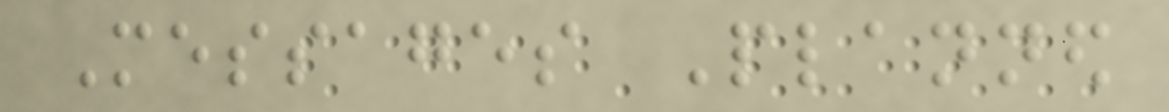Messages Planned
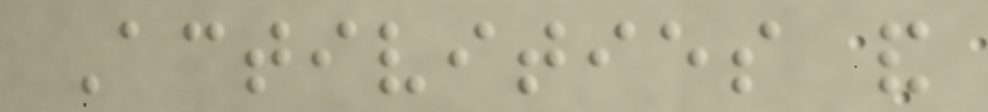Activities and
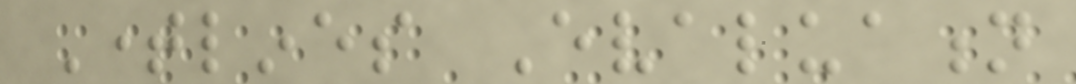Timelines Evaluation
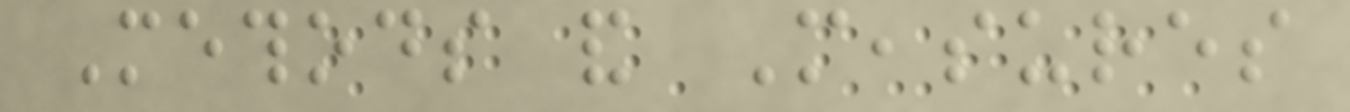Methods and Measures
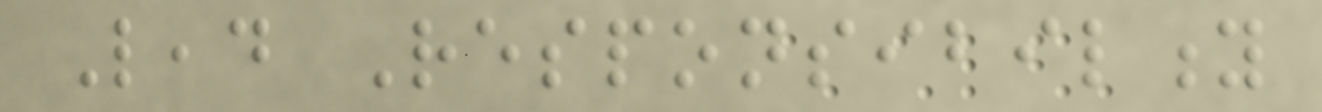Lead Responsibility
